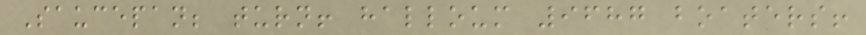Saucepan; turn! halloum 9687 boaters!
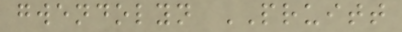gwendolyn PRUITT
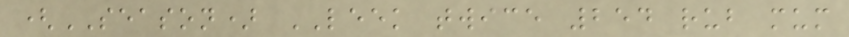(SEASON) LEEK twice 254 rub mum
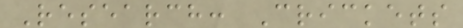Research: Crickets
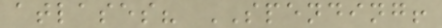atlases? SPENDING!
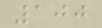100
